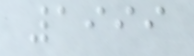1999
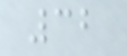32
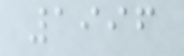1996
